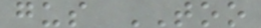gus TOO
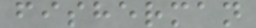fisherman
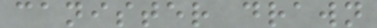canister drawn
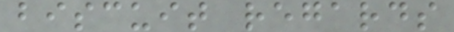biscuit regards
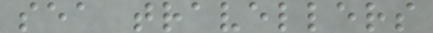sea travellers
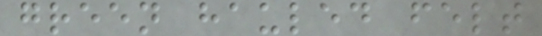green hauled felt
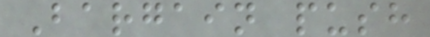Bargain push
